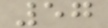57
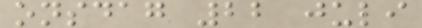onsdag 22 juli
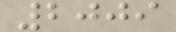2009
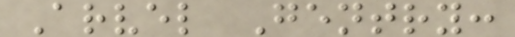Arvel Gentry:
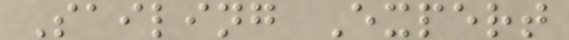Sailing Expert
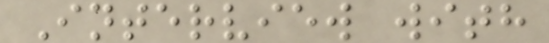Interview with
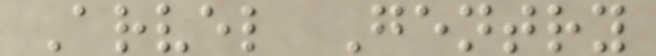Arvel Gentry
